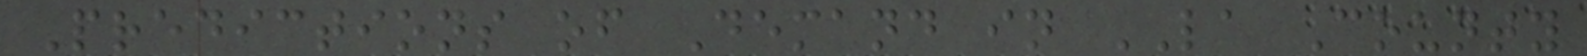Predictions of Demand in LA County
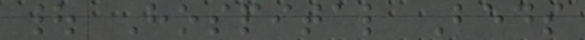| Hospital Beds
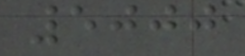5000
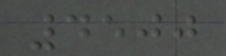4500
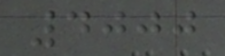4000
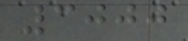3000
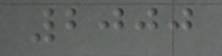2000
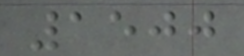1500
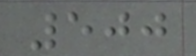500
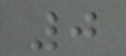0
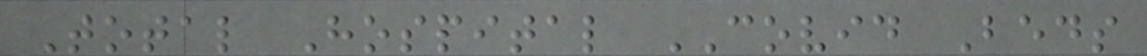Total Hospital COVID Beds
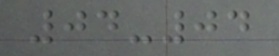04-04
